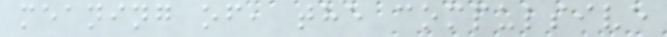meaning of, the compulsive
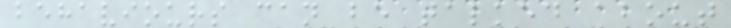behaviours can be talked about
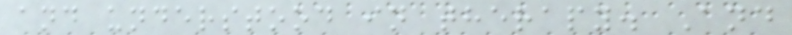and understood in therapy. And
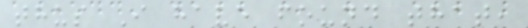thus I have found that,
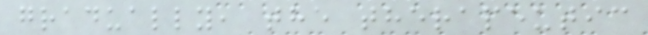gradually, the therapeutic
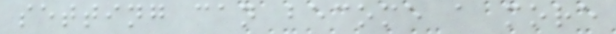setting can become a more
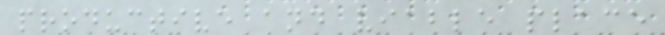productive and viable place
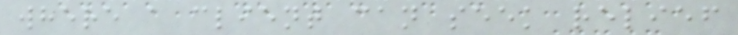where a client can seek relief
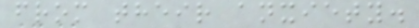from their anxiety.
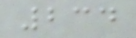234
